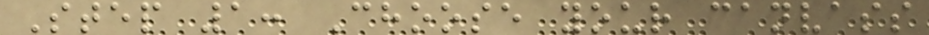Step 1: Choose your canvass
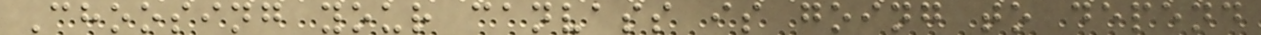Choosing your canvass is going to depend
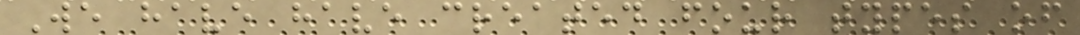We have have created four types of
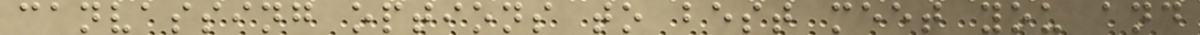canvassing options to best meet you and
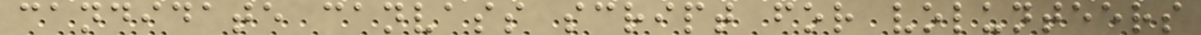candidate canvass script for volunteers
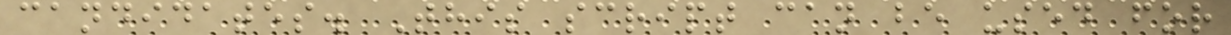candidates. This script can be used for
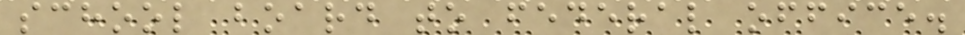school board to federal office.
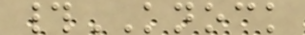#KNOCK
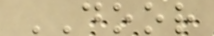DOOR
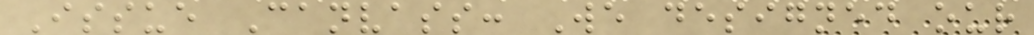Issue Canvass: We designed our
